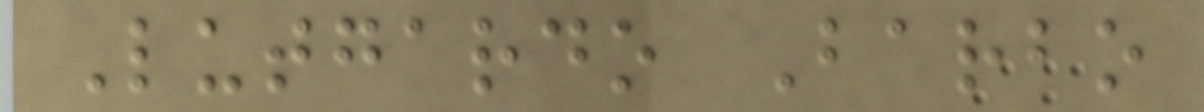Lutgardo Barbo
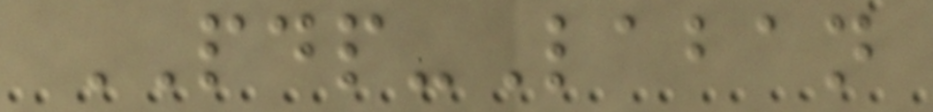PDP-Laban
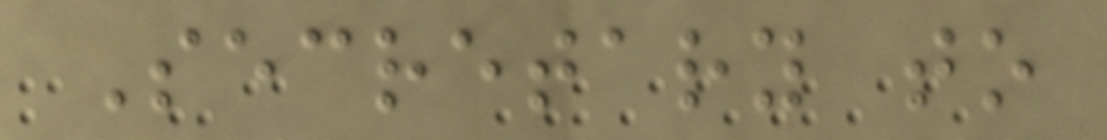Secretary to
